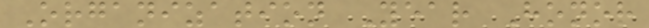Organization Year Honor
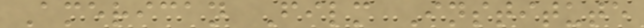American Film Institute
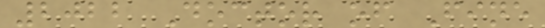2022 Doctor of Fine
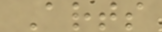Arts
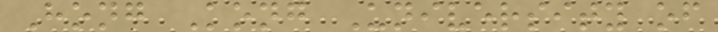Hong Kong University of
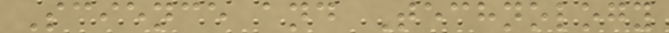Science and Technology
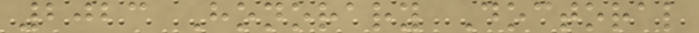2023 Honorary Doctoral
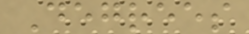Degrees
